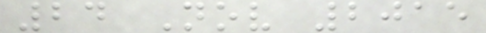24 Nov 2015
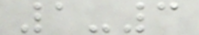1-3
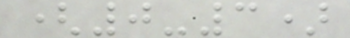(0-3)
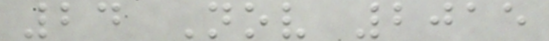24 Nov 2015
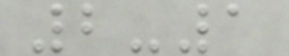2-1
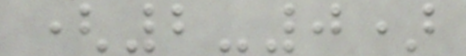(2-0)
